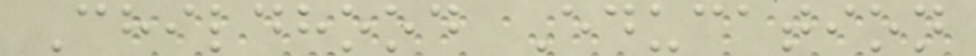Childhood Education
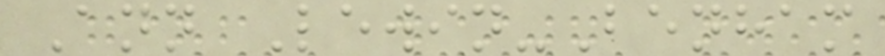Ann Lewin-Benham
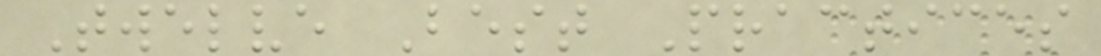Twelve Best Practices
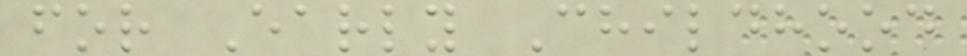for Early Childhood
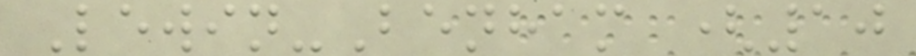Lewin-Benham (10
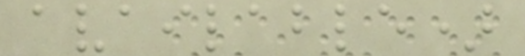available)
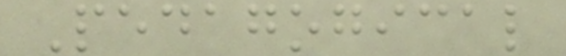Pedagogical
